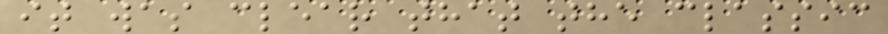it was clear that the classic
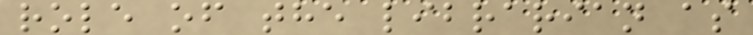role of the librarian as
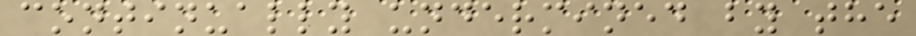continually undermined by the
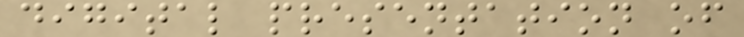digital presentation of
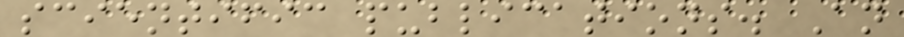scientific publications. An
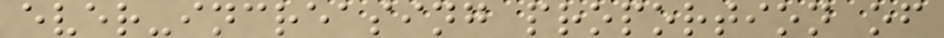ever-increasing proportion of
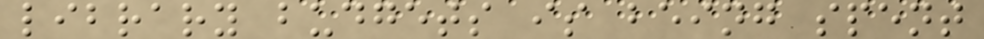library budgets is being spent
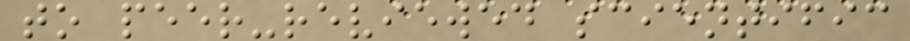to peer-reviewed scientific
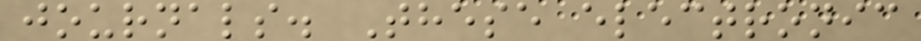journals. These electronic
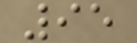95
